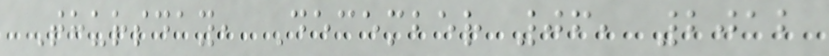Thursday, December 06, 2012
